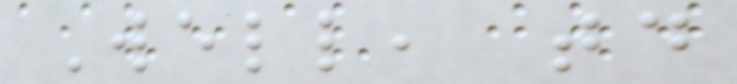Well, today
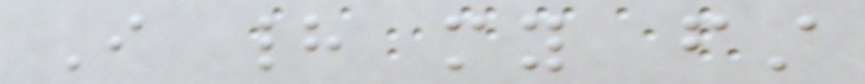I had my first
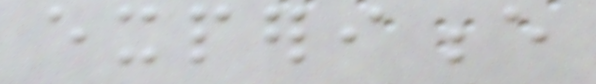experience
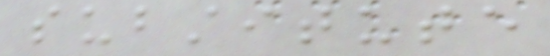substitute
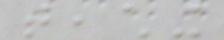teaching
